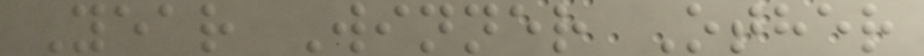Year Winner Other
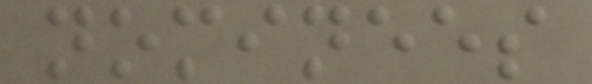nominees
